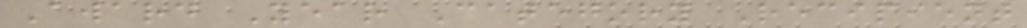Award Year Category Recipient
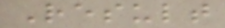Result
